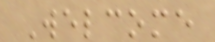Welcome
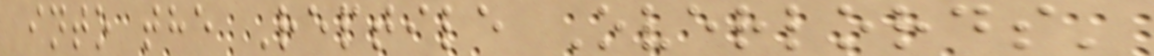into the Reptile Overlords'
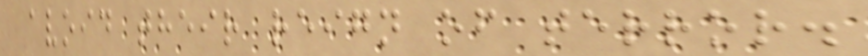avoid their reign of terror.
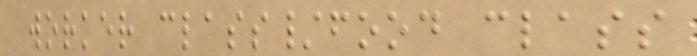worker class/food class
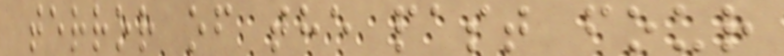terror of the past four
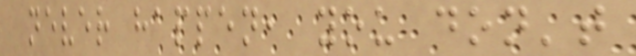never happen, you don't
